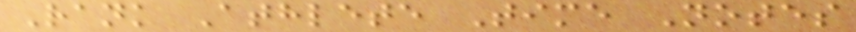Rank Athlete Time Notes
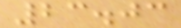23.03
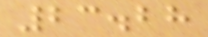23.28
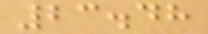23.48
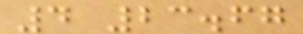4 23.67
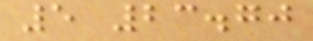5 23.70
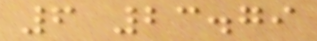6 23.79
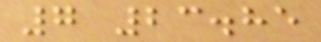7 23.85
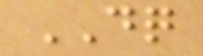DQ
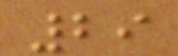29
